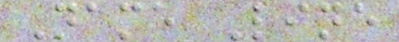Name Line
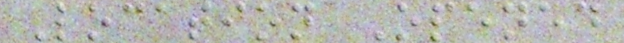Location Opened
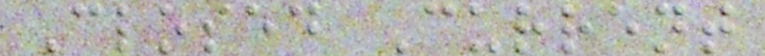Closed Current
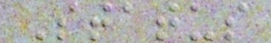Status
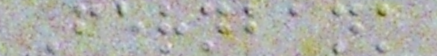Fernbank
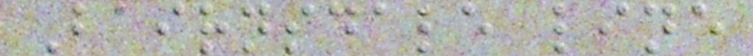Bairnsdale line
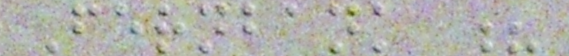Fernbank ?
